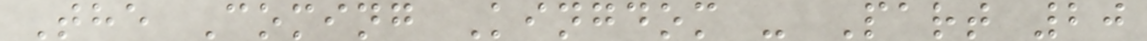The Coming Kingdom - Part 20
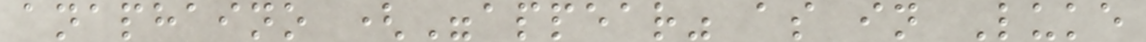anaphaino ("appear" as in Luke
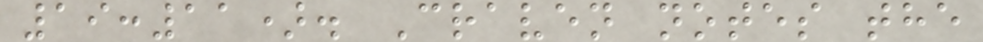19:11). Craven notes the
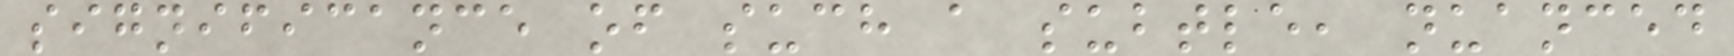significance of such a subtle, nuanced
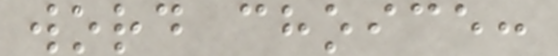word choice:
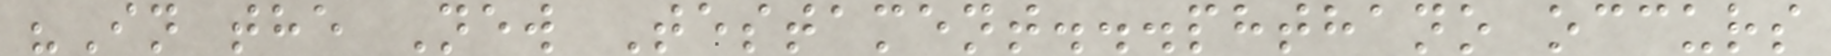"In the New Testament...phthano occurs
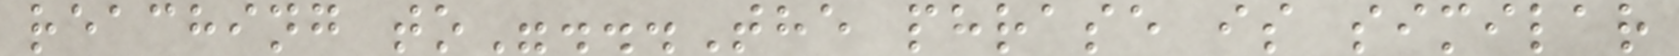reaching to"...The phrase is similar
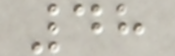48
